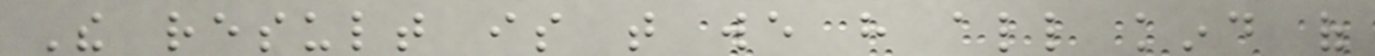The result is that we have all kind of
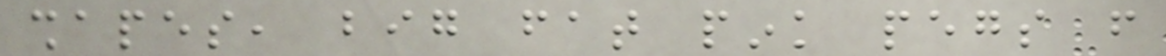shapes, big fat pink pegs from
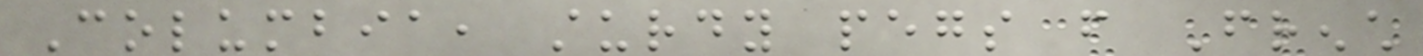Columbia, sturdy pegs from French
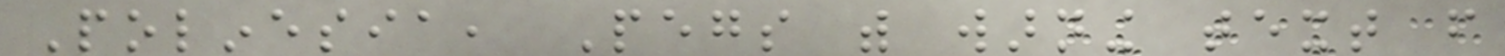Polinesia, Pegs with warning text from
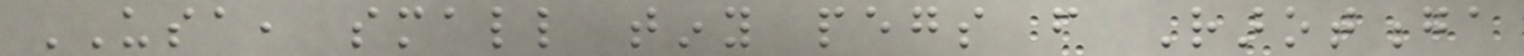USA, small tiny pegs from Rarotonga
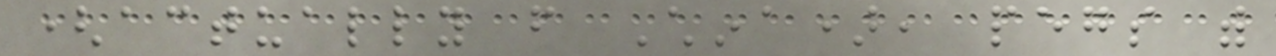(actually from China), pegs with
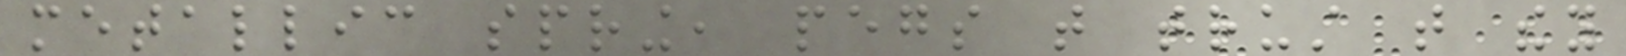metallic spring, pegs that trust that they
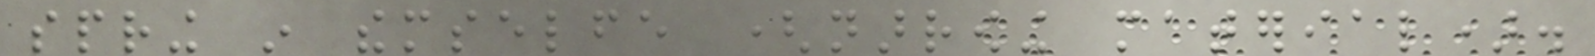spring in themselfe (narrowing material).
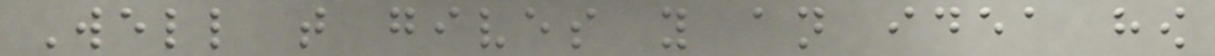Well that gives you an idea how
